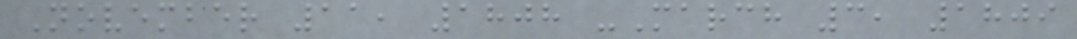November 11, 1808 -March 3, 1809
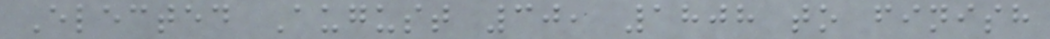Elected August 30, 1808 to finish
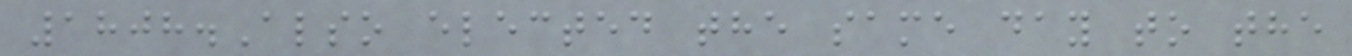1808.Also elected the same day to the
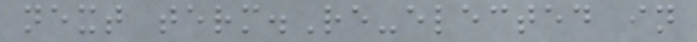next term.Re-elected in
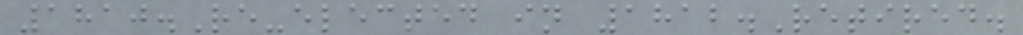1810.Re-elected in 1812.Retired.
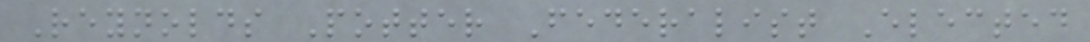Reynolds Potter Federalist Elected
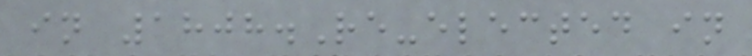in 1808.Re-elected in
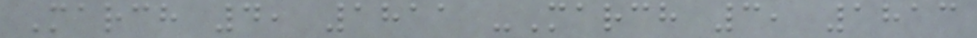March 4, 1811 -March 3, 1813
